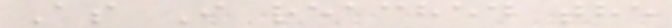As I reached the
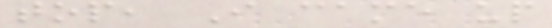top, I came up
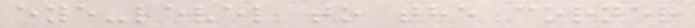eye-level to the corner
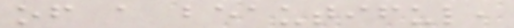of a beautiful,
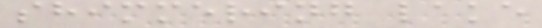shimmering lake
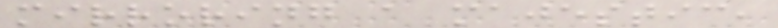mirroring a majestic,
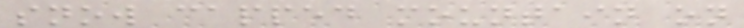snow capped mountain on
